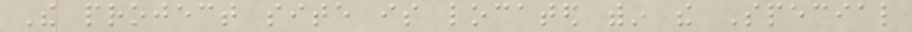The project site is located within the Special
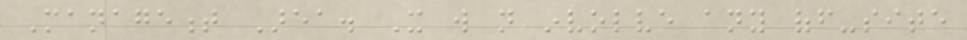Management Area. It will not involve any off-site
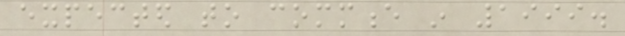expected to commence in 1999.
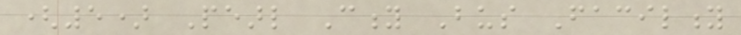(5) Pearl City Bus Facility
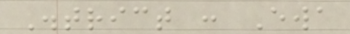District : Ewa
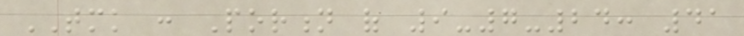TMK : Portion of 9-7-24: 41
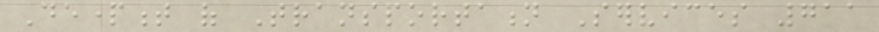Department of Transportation Services 711
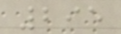295
